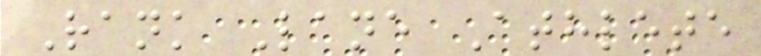Rank Lane Athlete
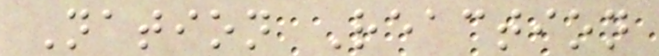Nation Reaction
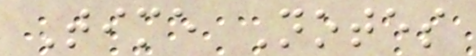Time Notes
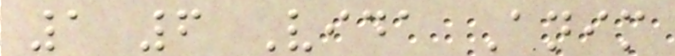1 6 Vida Anim
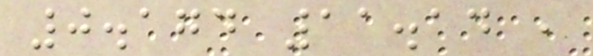0.174 11.14 ,
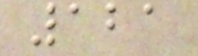121
